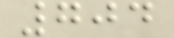704
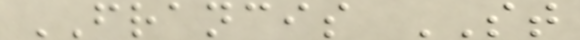FRANCIS ST
